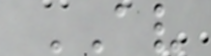AV
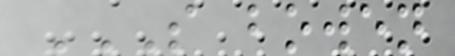S BOWEN
